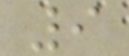9
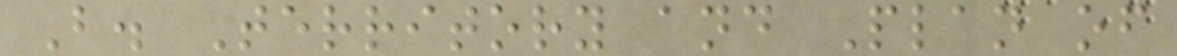B. Territory and Plan of
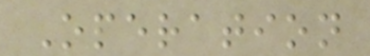Operation
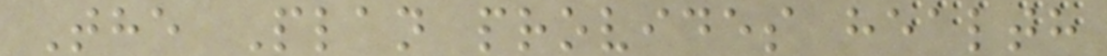The Plan provides health
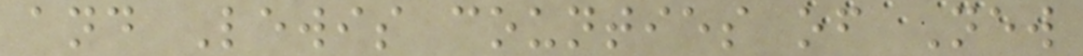and Lewis counties of New
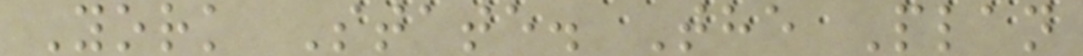York State. The Plan
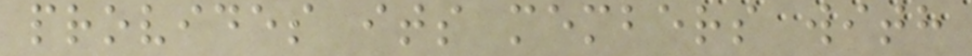provides its members with
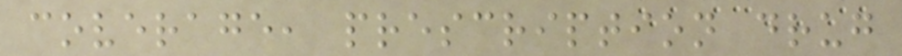coverage, prescription drug
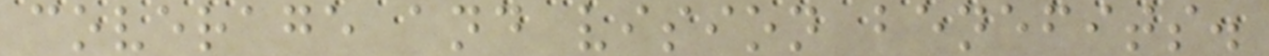coverage and vision benefits.
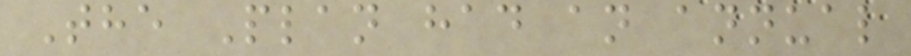The Plan had an annual
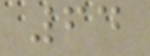64
